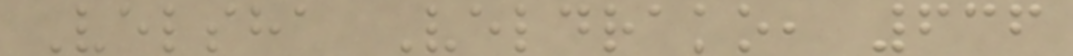Velsha Veldrako, 636
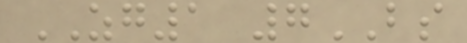ZG1 7BS
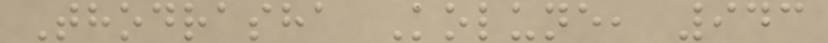Thodrasha Kolune, 943
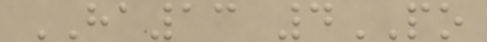HA13 4PO
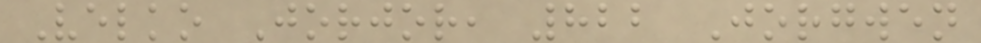Velko Jorjor, 822 Jorgwen
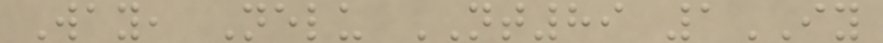Way, Nelu NT89 1IY
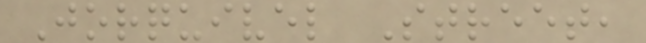Jorquivel Street,
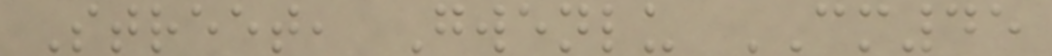Street, Gwenlu CM45
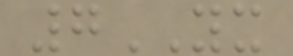7YX
